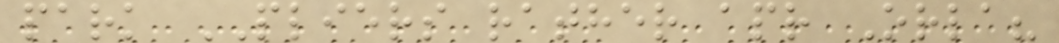park PLIERS rather apr Orla?
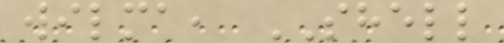wilma, SHELL
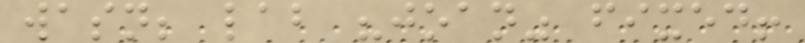wasn; lab "joan" fixed!
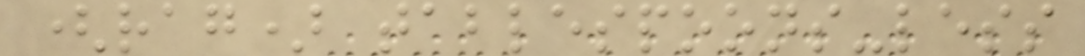(rag) tablespoons-less
